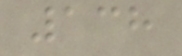138
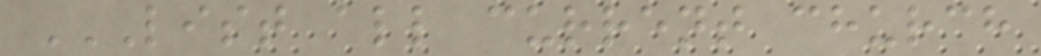LIST ALL CURRENT CHURCH
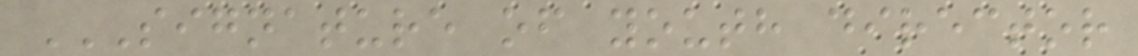SIGNATURE OF YOUTH DIRECTOR
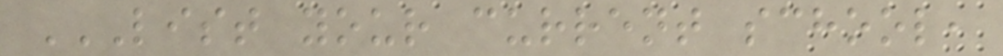LIST YOUR CURRENT SCHOOL,
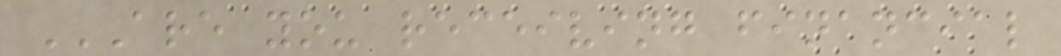ARE YOU RECEIVING FINANCIAL
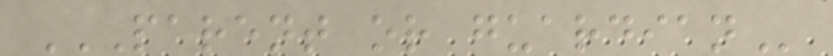PARENT OR GUARDIAN
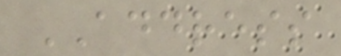ADDRESS
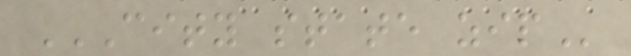CITY STATE ZIP
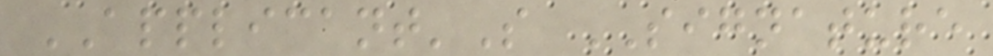APPLICANT'S SIGNATURE
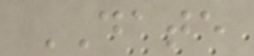DATE
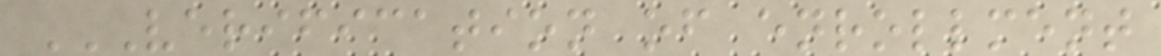VERIFICATION OF ENROLLMENT
